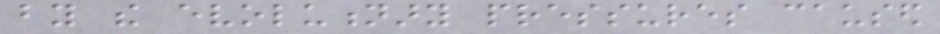by the evolutionary pressures caused
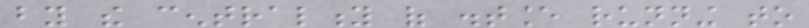by the centrality of distance running to
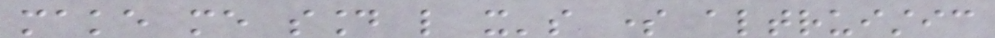make me sound like it's some altruistic
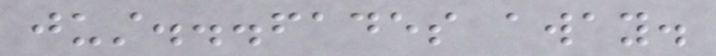just...fades away.
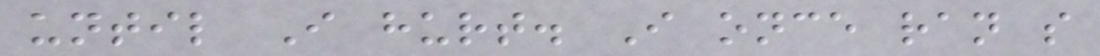until I hurt. I once ran so
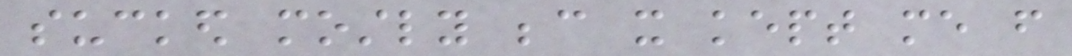sucked mostly because it kept me from
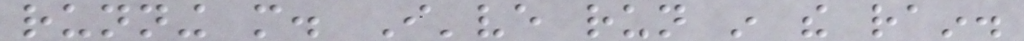running more. I've run in the rain.
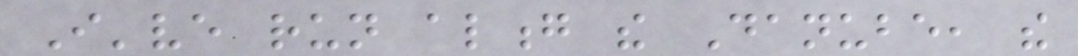I've run along the Danube, the
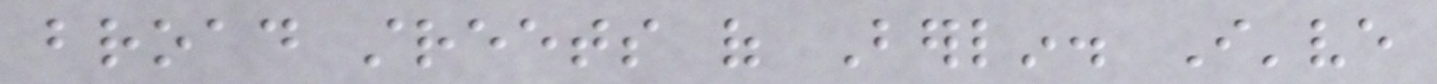broad streets of Berlin. I've
